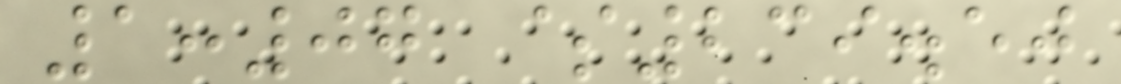1:07 $239.50
